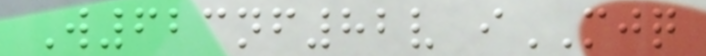W623nf82v iMJQ
